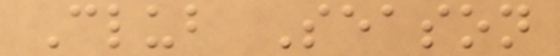Club Season
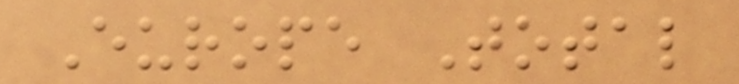Europe Total
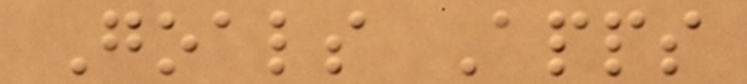Goals Apps
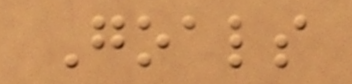Goals
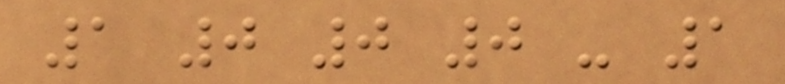1 0 0 0 - 1
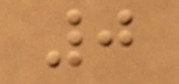0
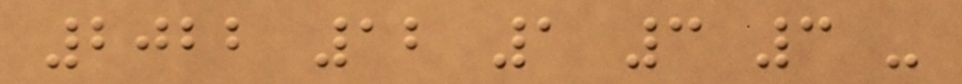2022 12 1 3 3 -
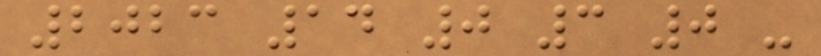2023 14 0 3 0 -
